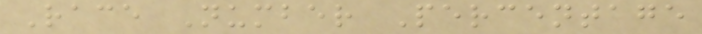Race Number Percentage
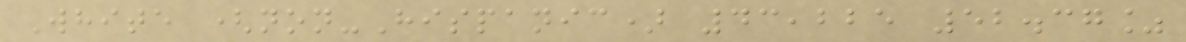White (non-Hispanic) 43,225 52.37%
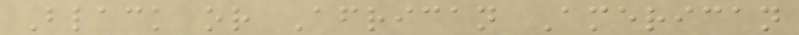Black or African American
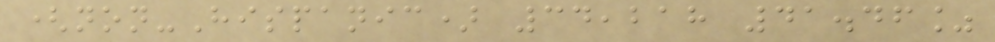(non-Hispanic) 34,218 41.46%
